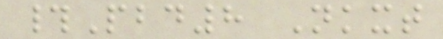#Pbd8 Nkxt
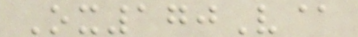Ox170V@
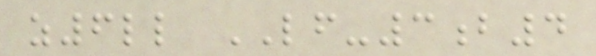z6ll LF-3b4
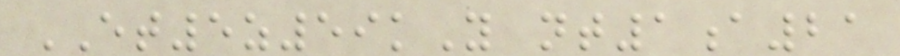ET5z59kY nt1a21
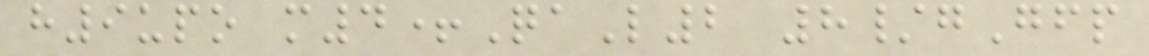h9upo m4+QaL2 8/gGfp
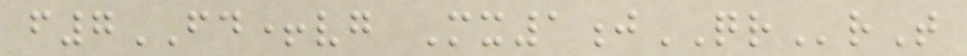f7FD+vg Mx1jQRrT
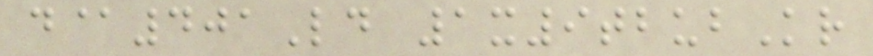d@401Ld 1x9tbubKr
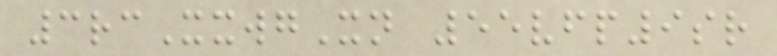3rcXxwgXn 55vfp9sr
